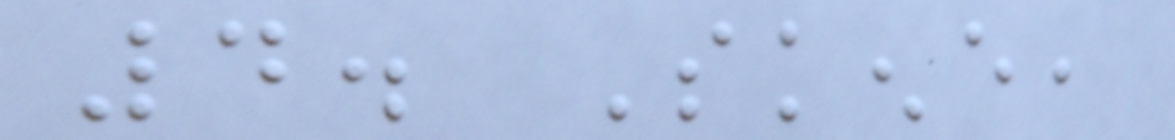4. Skene,
